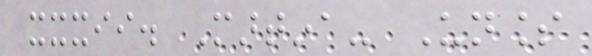xxxii. Martina- Unless
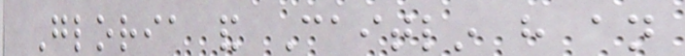Gloria and Caitlin have an
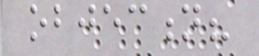objection?
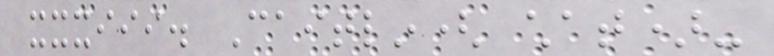xxxiii. Caitlin( chat)-
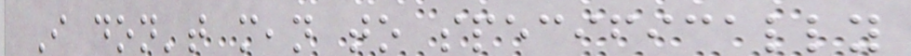I don't mean to specifically
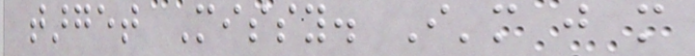target Missy. I'm just more
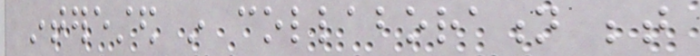interested in collaboration between
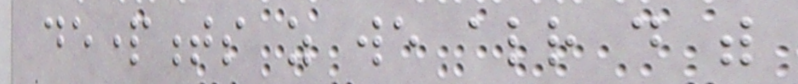departments as we already do with
